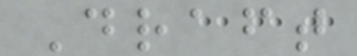Draft
